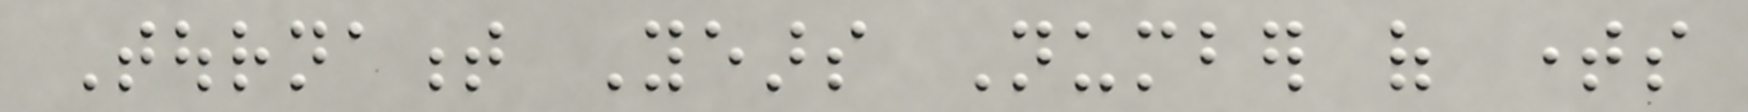Tournament Years Number of times
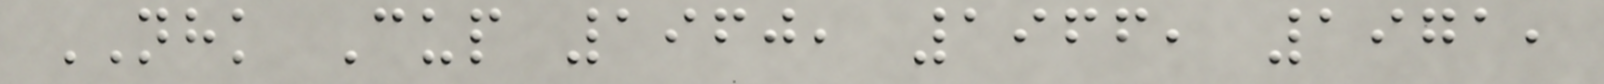NHK Cup 1960, 1966, 1971,
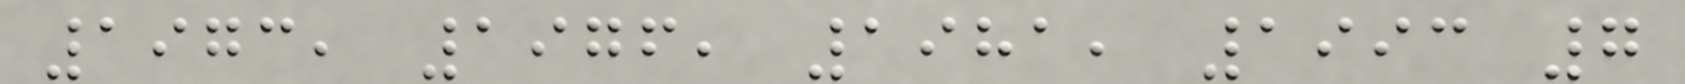1973, 1976, 1981, 1993 7
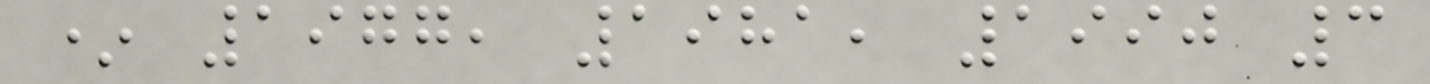* 1977, 1981, 1990 3
